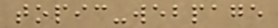topic-webpage
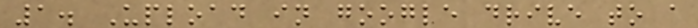1. Upload in google drive to a
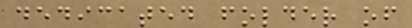dedicated folder of
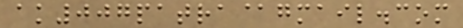ak007patra@gmail.com
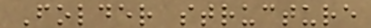Folder structure
